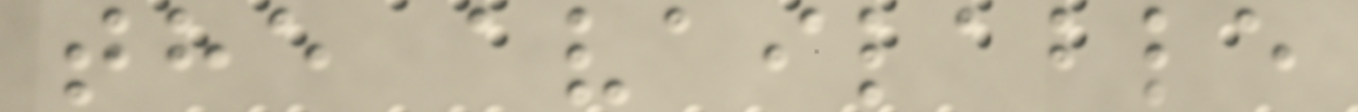the available
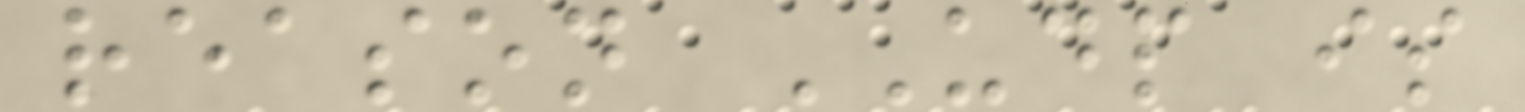reason UDP is
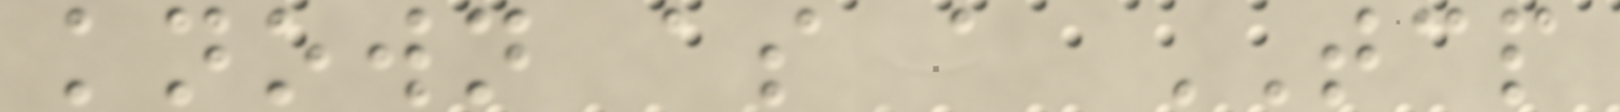known as a TCP
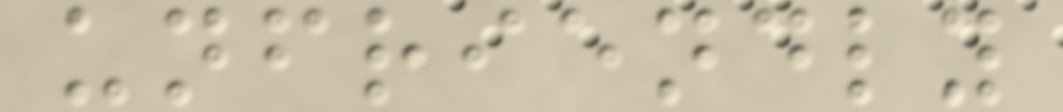unfriendly
